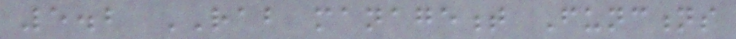5.2 RAB management Functions
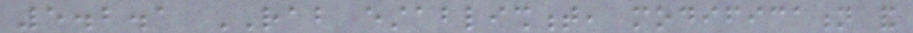5.2.1 RAB establishment, modification and
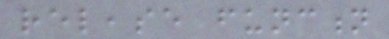release function
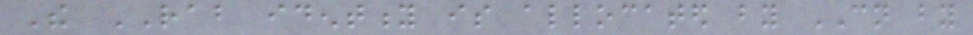The RAB identity is allocated by CN by
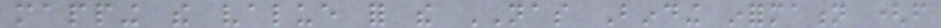mapping the value for the NAS Binding information (from
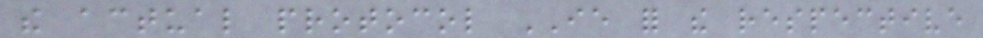the actual protocol IE for the respective
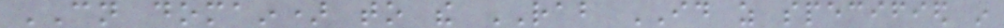CN domain) to the RAB ID as specified in
